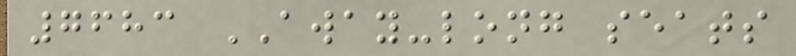7683 AWAY-long seats
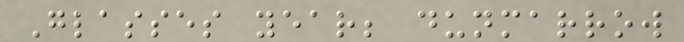Glasses year; dunmarrow
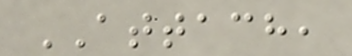ATTACH,
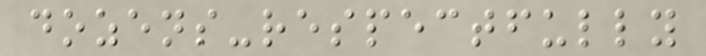dozens-respectfully
